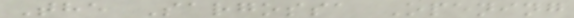The Sargossa Opening
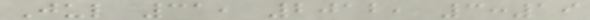Jul 31, 2012, 3:19
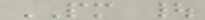PM |
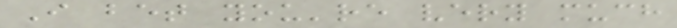I bet you're very much
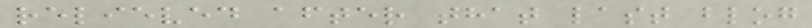relieved after that last blog
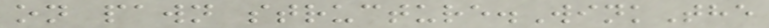on pawn structure.WinkThe
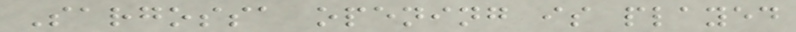Sargossa opening is played
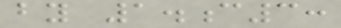by 1.c3:
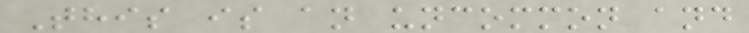This is an uncommon and
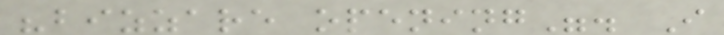"bizzare opening". I
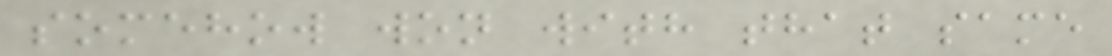somehow won with that same
